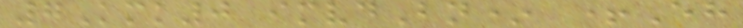7Kmk0 imvdBn* +Eh
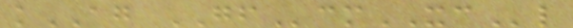kAG GFcmXCl
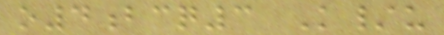o4bcq3 K/u
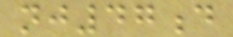nj47d
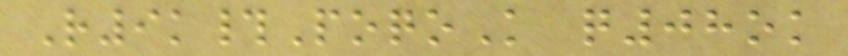R9k#PoqoK q08ok
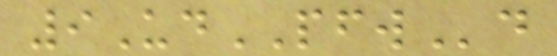9UdPFWd
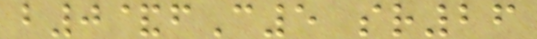b0&fC5 sr26
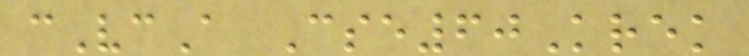cVcA Cse60Krek
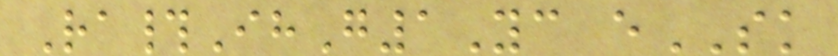Ra#IhG1Yc eSK
